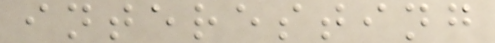interesting
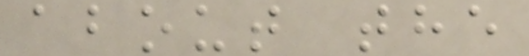about the
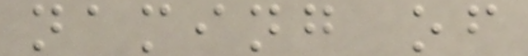naming of
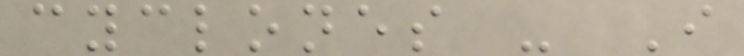cyclones - I
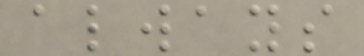always
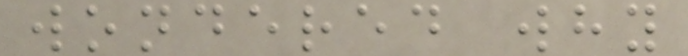wondered why
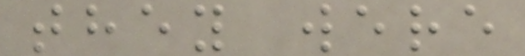they were
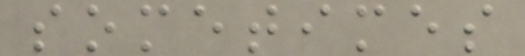sometimes
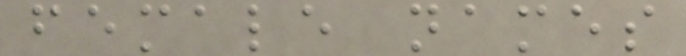female names
